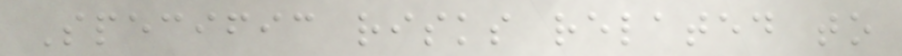Specific risks related to
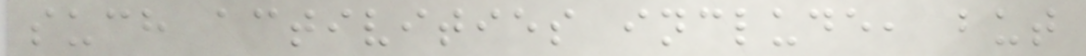such activities include, but
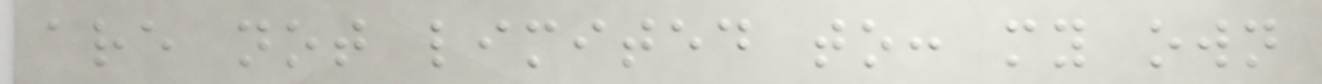are not limited to: my own
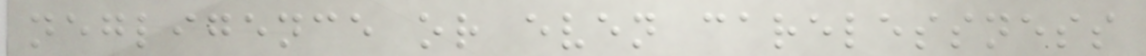negligence or even carelessness
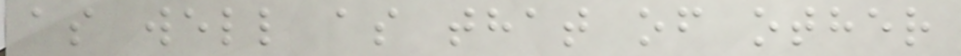as well as that of other
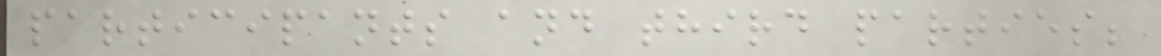participants and third parties;
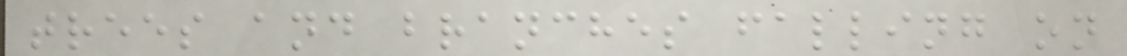trees and branches falling on
